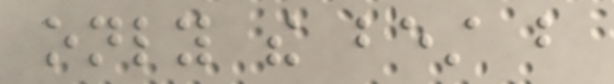only the best but
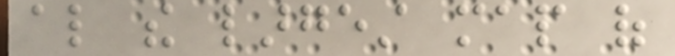also the largest map of
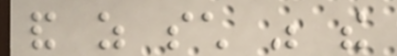and as such was the
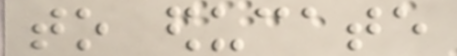to educate
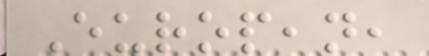European,
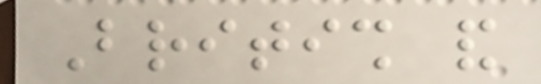British and
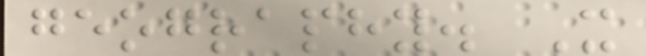geography. It
